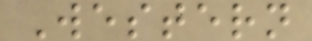Western
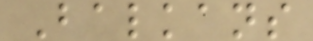Balkans
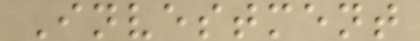Investment
